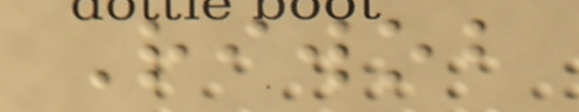Riwob
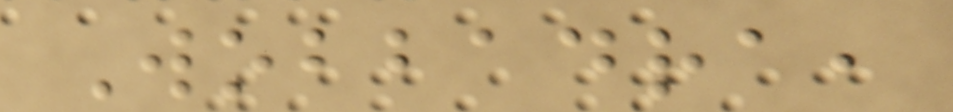Wobbadra,
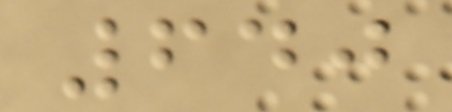640
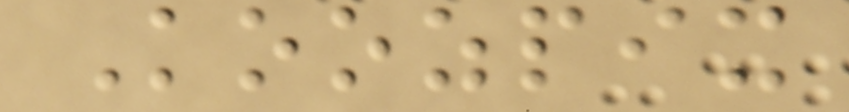Koozpix
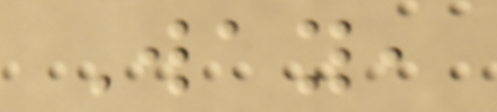Way,
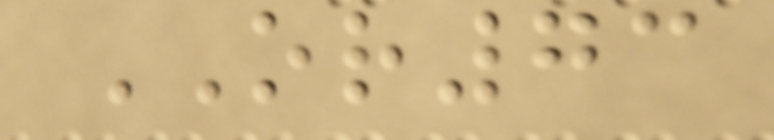OR73
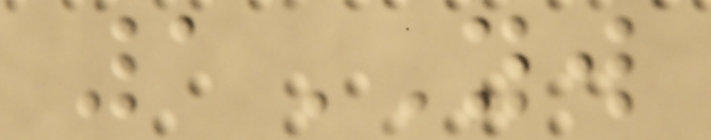1YW
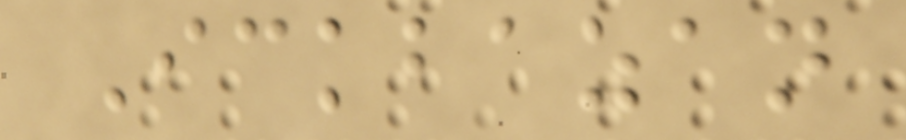Ickbazan
